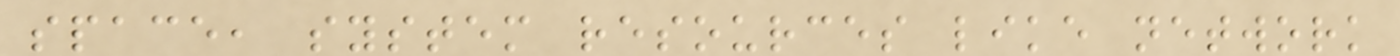space, system resources like network
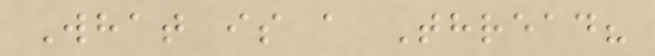What is a Thread?
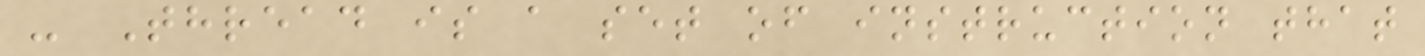- Thread is a set of instruction that
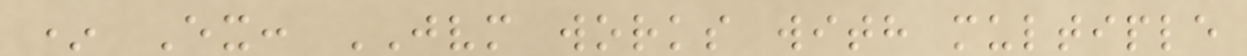* Ex: JVM works with multiple
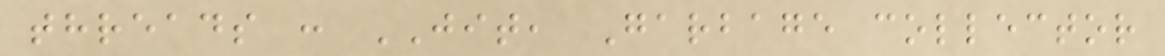threads : JIT, Garbage collector
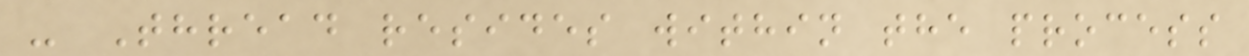- Thread resides within the process
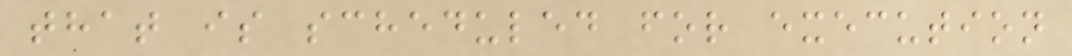that is scheduled for execution
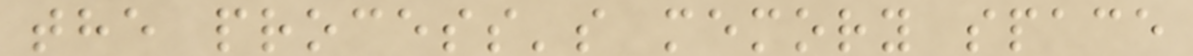the process's memory space
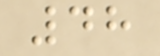48
